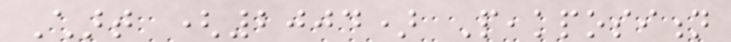Chart (2004) Peakposition
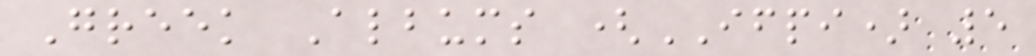Greek Albums (IFPI) 5
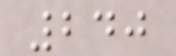240
